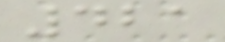421
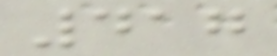417
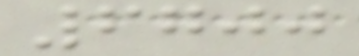6700
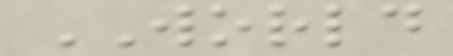WORLD
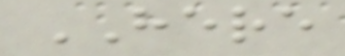HERE
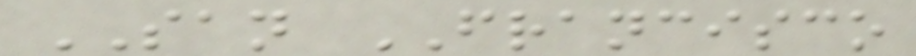SAN FRANCISCO
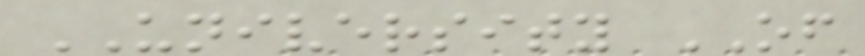UNIVERSITY OF
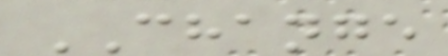CHANGE
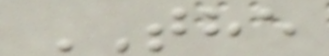THE
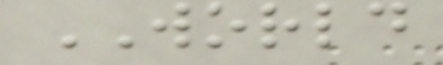WORLD
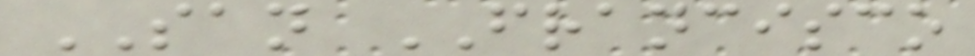SAN FRANCISCO
